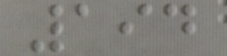194
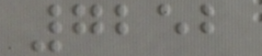7252
